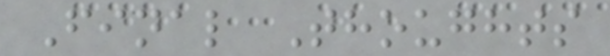Final Thoughts
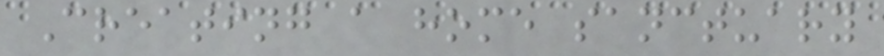Creating a home sanctuary
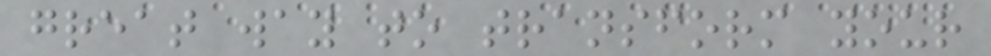great way to transform your
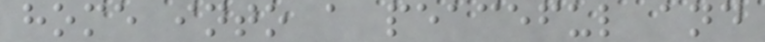home into a peaceful and
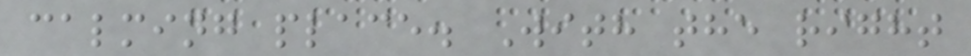calming place. With the right
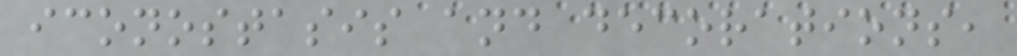iconostasis and decorations,
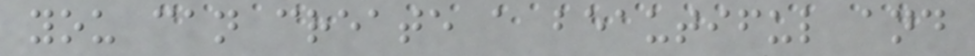you can create a beautiful and
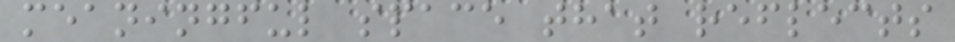meaningful space that reflects
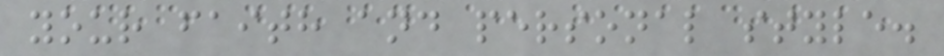your faith and personal style.
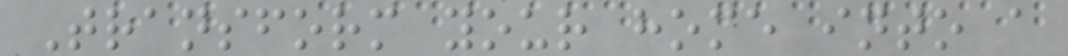Transform your home into a
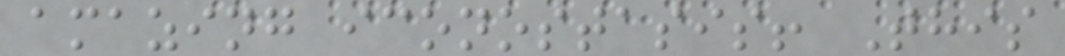amazing iconostasis! This
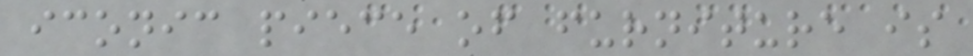iconic piece of furniture is
